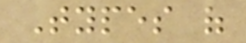Types of
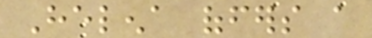Helena offers a
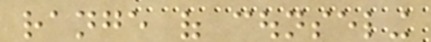range of counseling
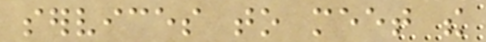services to meet the
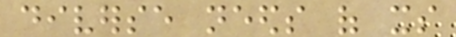diverse needs of its
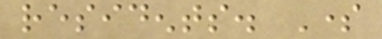residents. Some
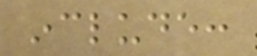include:
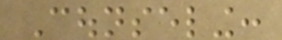Counseling:
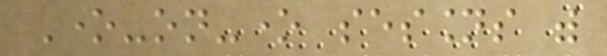One-on-one sessions with
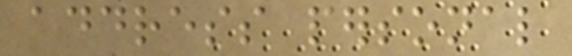address personal
